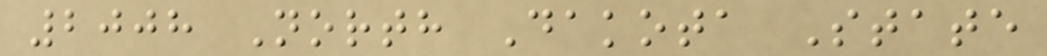2008 North Dakota State
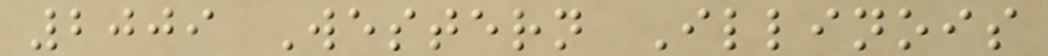2009 Western Illinois
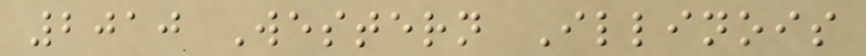2010 Western Illinois
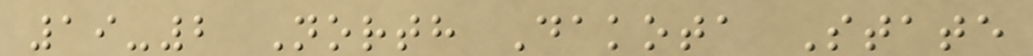19-2 North Dakota State
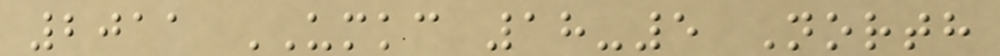2011 UMKC 18-5 North
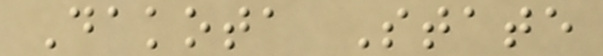Dakota State
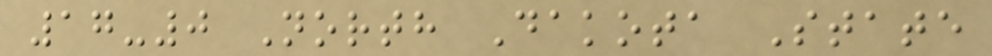17-0 North Dakota State
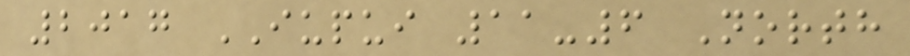2017 IUPUI 11-6 North
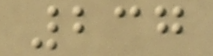237
